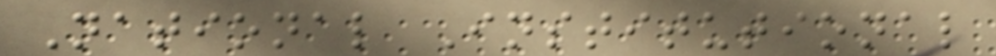National Institutional
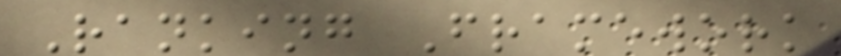Ranking Framework
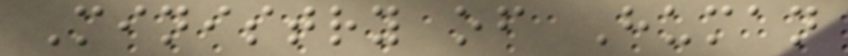Ministry of Human
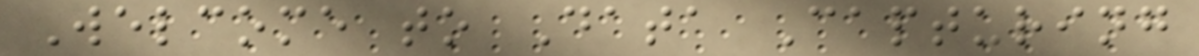Welcome to Data Capturing
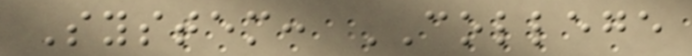System: COLLEGE
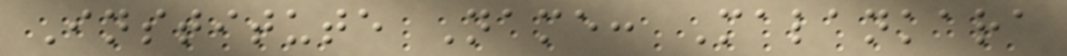Institute Name: Malankara
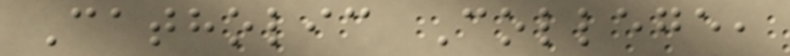Catholic College,
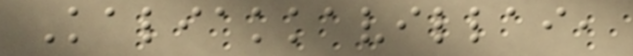Kaliakkavillai,
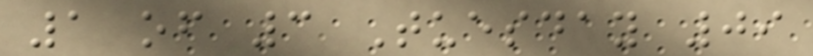1 of 3 Tuesday 09
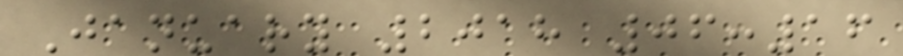January 2018 06:16
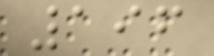196
